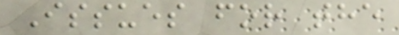Issues for the
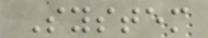System
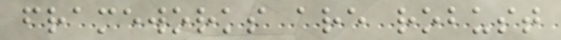frameworks are robust
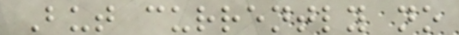But currently no
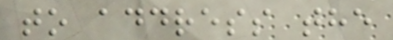to address the
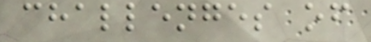challenges of
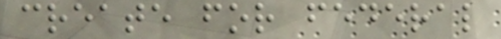create for federal
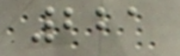221
